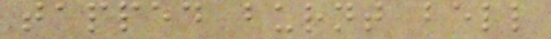tapped burnt bell
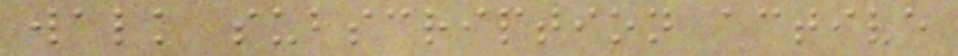walk subscription active
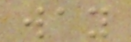way
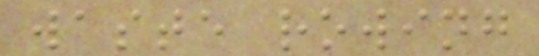waste rowing
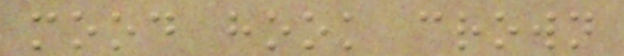mood hook crown
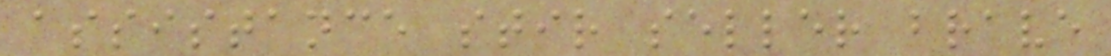assistance stir seller brave
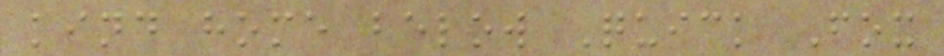kind home below Quick Fox
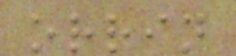orrin
